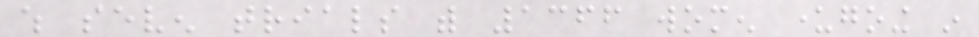which seven trials with 1366 women undergoing in
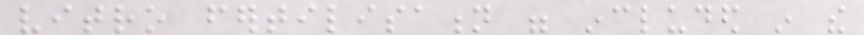vitro fertilisation were included in the
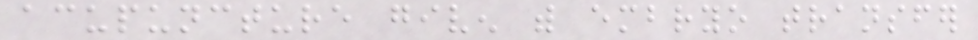acupuncture given with embryo transfer
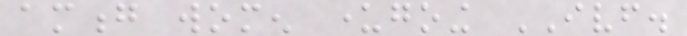among women undergoing IVF.
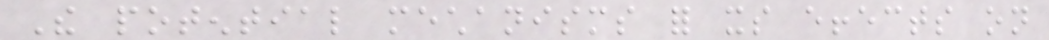The potential mechanisms for its effects on
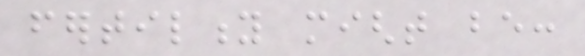fertility might be:
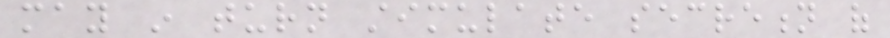may in turn stimulate secretion of
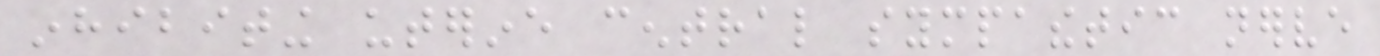inhibiting uterine central sympathetic nerve
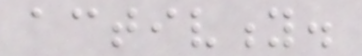activity.
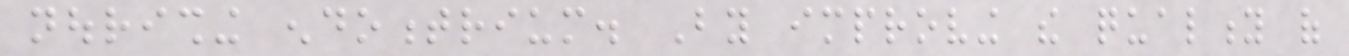nourishing endomentrium. By improving the quality of
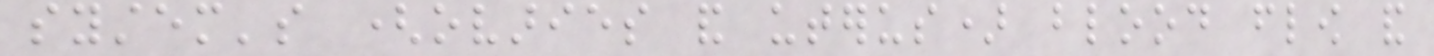system's (ovaries and uterus) blood flow and
